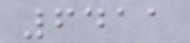6411
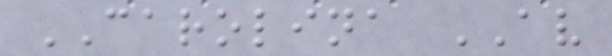CAROLINA AV
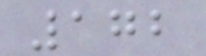172
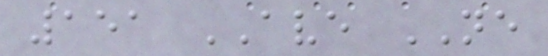151 AVE NE
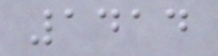1414
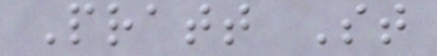Pratt St
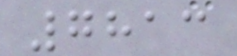7813
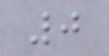0
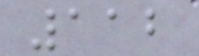112
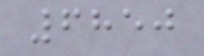6850
